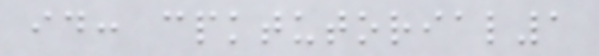id: cpktutorial1
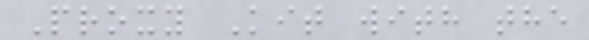Proxy Kit with the
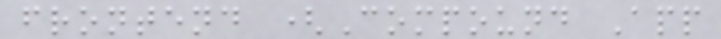frontend (Compound App
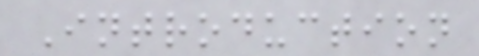Introduction
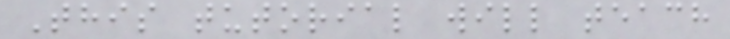This tutorial will teach
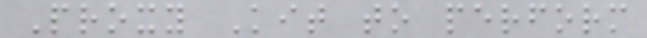Proxy Kit to perform
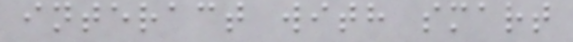interact with smart
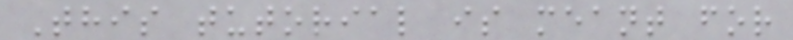This tutorial is meant for
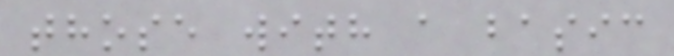those with a basic
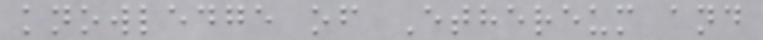knowledge of Ethereum and
